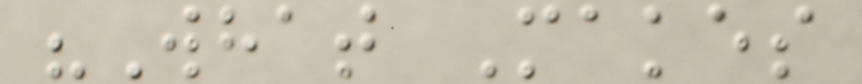"What Makes
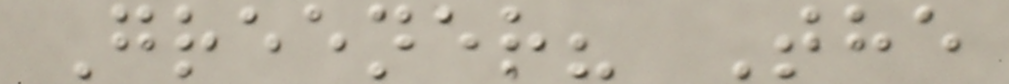Greener? The
